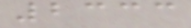2333
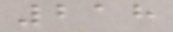218
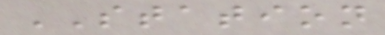STATION
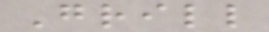Grill
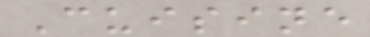Cuisine
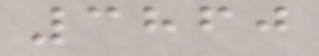3860
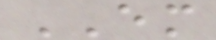EM
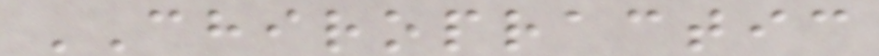CHIROPRACTIC
